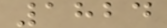1824
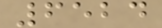6524
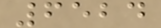6524
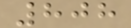808
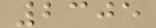2305
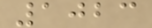1023
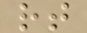rt
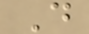D
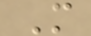M
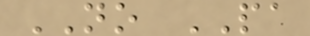NO PA
